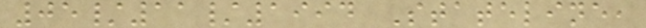05/11/1994 Stateline,
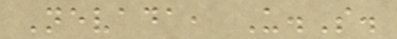Nevada, U.S.
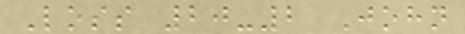Loss 20-2 John
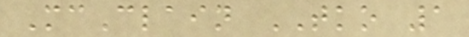McClain TKO 1
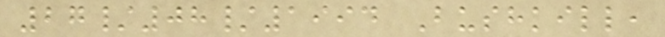27/08/1994 Bushkill,
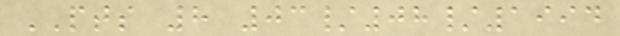PTS 8 03/08/1994
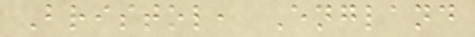Bristol, England
